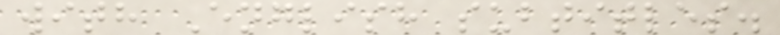with English subtitles.
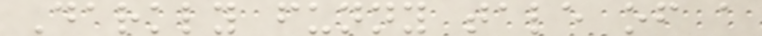Darkly funny tale of a
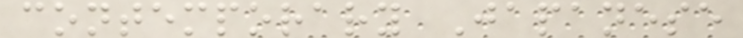contemporary Japanese
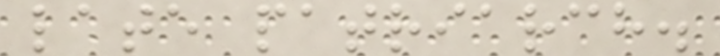late patriarch.
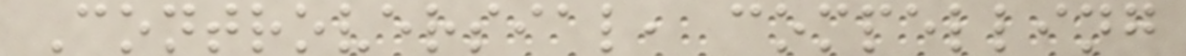Controversial, compelling
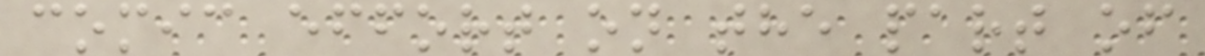comic effort on the part of
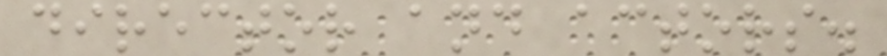director and actors.
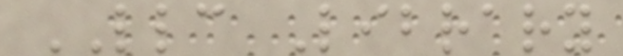LLC Library
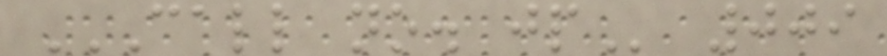CALL NO. JP 009
